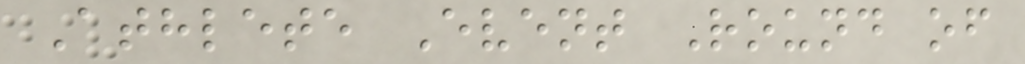Athlete Event Round of
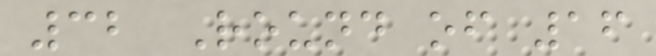32 Round of 16
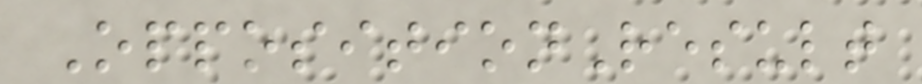OppositionResult
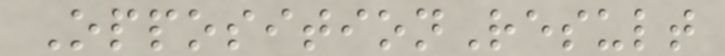OppositionResult
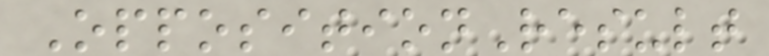OppositionResult
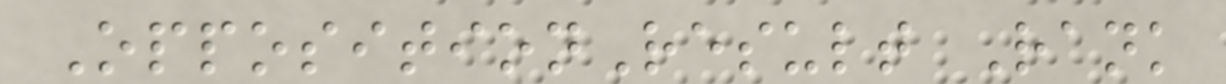OppositionResult Rank
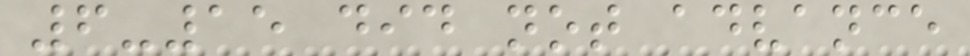6-15 did not advance
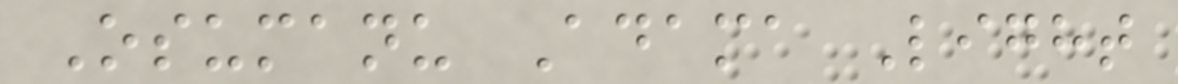Osumanu Adama Light
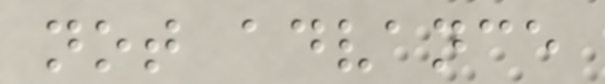not advance
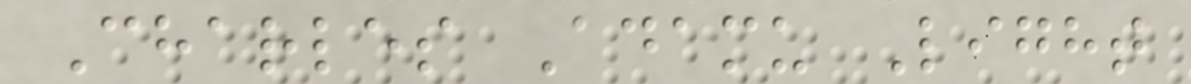Charles Adamu Light
